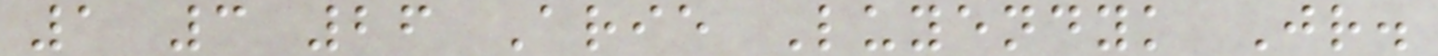1 3 26 Arie Luyendyk Jr.
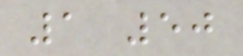1 50
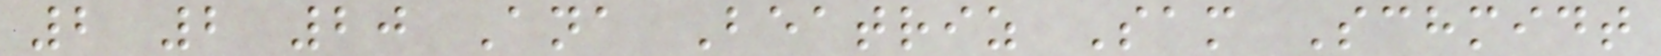2 2 20 Ana Beatriz Sam Schmidt
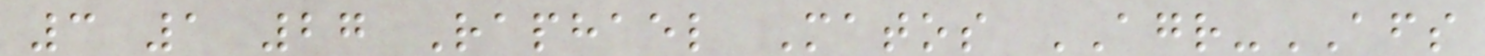3 1 27 Raphael Matos AGR-AFS
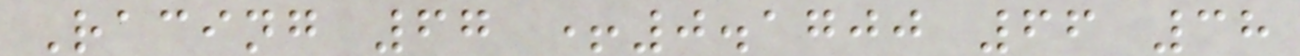Racing 67 +0.1700 66 38
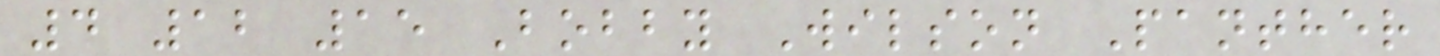4 12 15 Bobby Wilson Panther
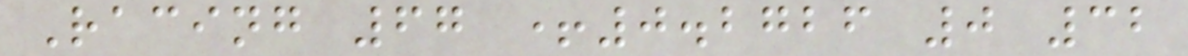Racing 67 +0.2726 0 32
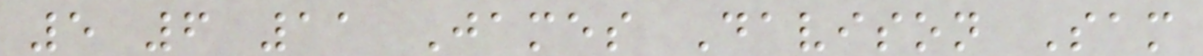5 6 11 James Davison Sam
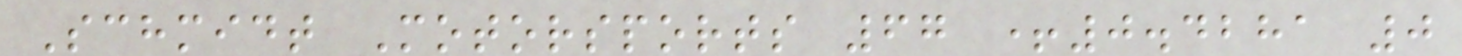Schmidt Motorsports 67 +0.4281 0
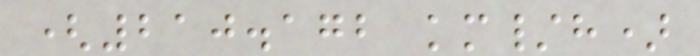(210.172 km/h)
